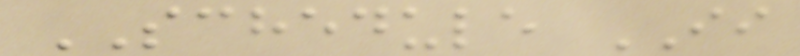SCHEDULE II
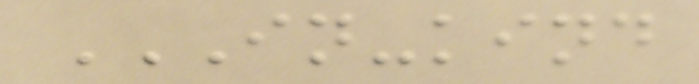IN-KIND
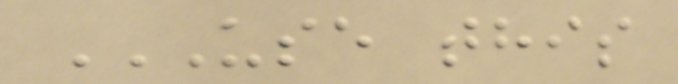USE THIS
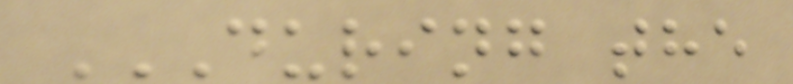DURING THE
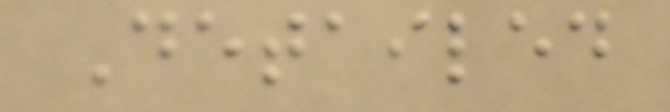Detailed
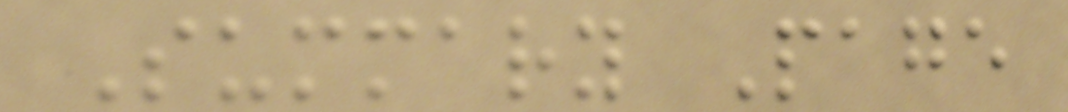Summary Page
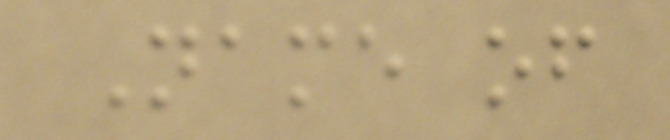Name of
